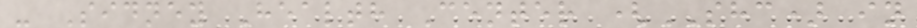- Sidney Health Center (SHC) in
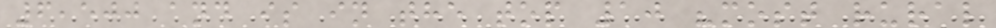6,500 and is in the top 10 "most rural
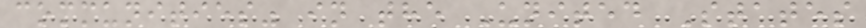communities" in the United States
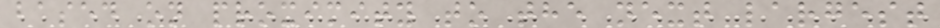based on proximity to the next largest
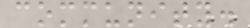community.
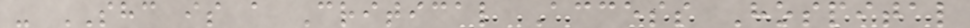- SHC is a Critical Access Hospital
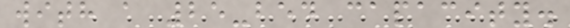with a 25-bed capacity.
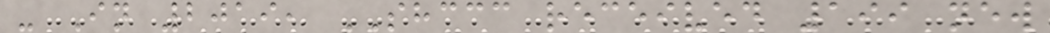- In 2019, SHCCC received 199 new
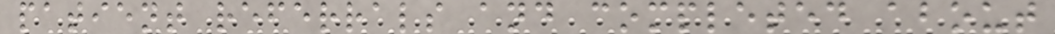patient referrals and completed about
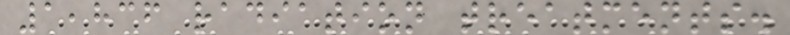1,836 radiation treatments.
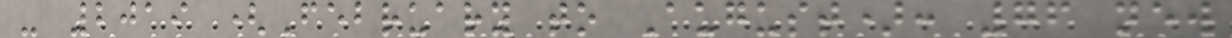- 2019 (February to August): 76 new
